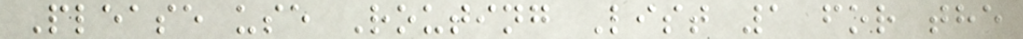Please use Routing List 1 for the
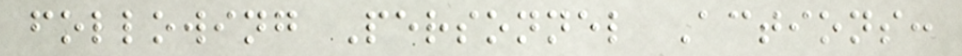following Personnel Actions:
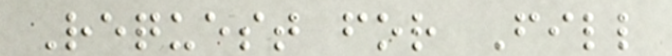Request for Fill
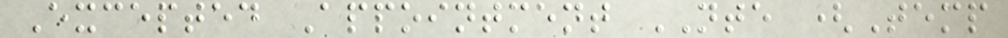Excepted Appointment NTE (Temp
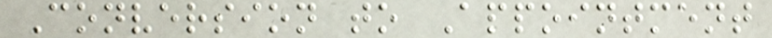Conversion to Appointment
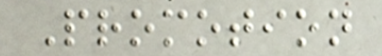Promotion
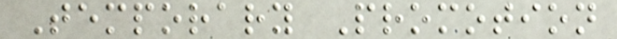Temporary Promotion
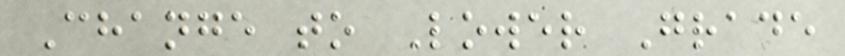Change to Lower Grade
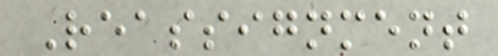Reassignment
